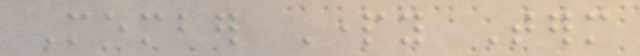Member Party Term
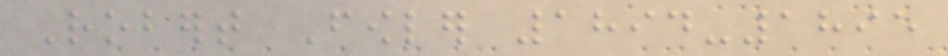Robert Fowler 1894-1895
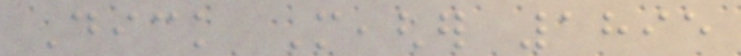Dick Meagher 1895
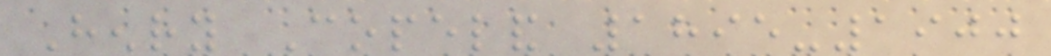Henry Copeland 1895-1900
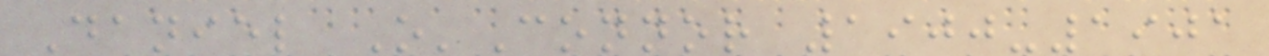Daniel O'Connor 1900-1901
